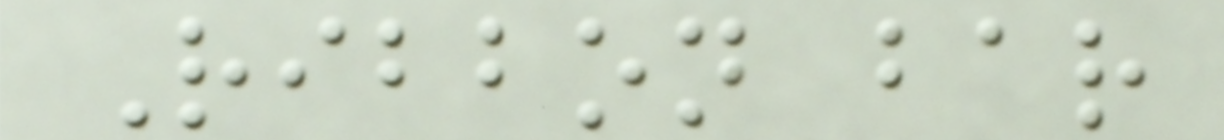Ribbon bar
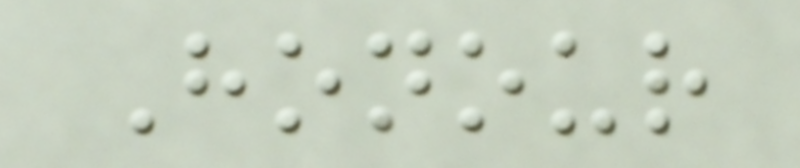Honour
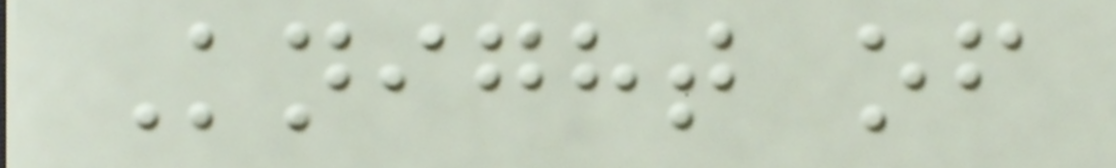Knight of
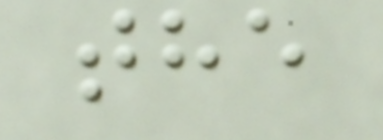the
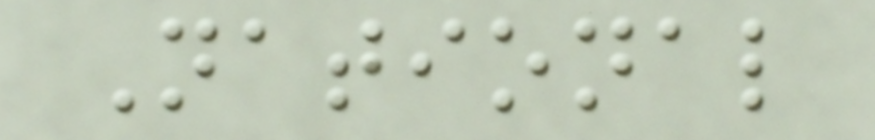National
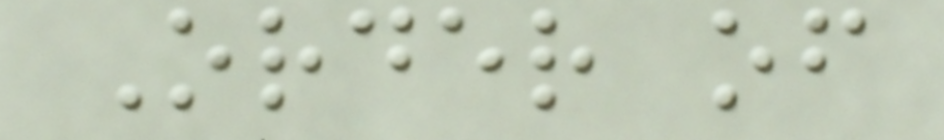Order of
